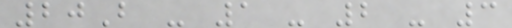20B - 1 - 2 - 3
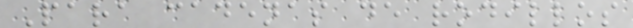Para cadenas de rodillos
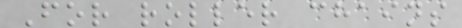For roller chains
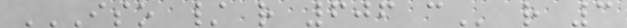ISO / R 606 C r 3
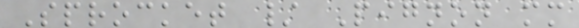Sprocket / Pignon mm
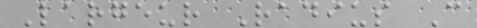Largeur Radius C
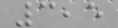3,5
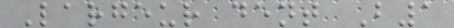Largeur dent B1
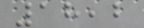18,2
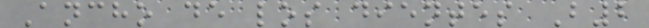Ancho de los dientes B2
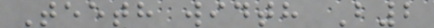Teeth width B2
